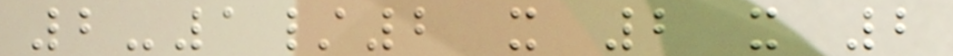2-1/2 x 2 x 2
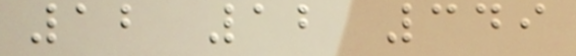12 12 349
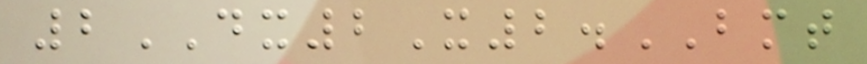2DX2X2.BMT
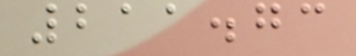211.73
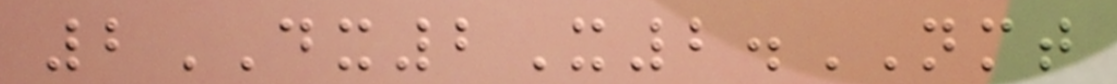2DX2X2.NMT
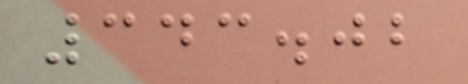343.02
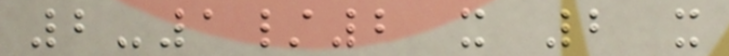2-1/2 x 2 x
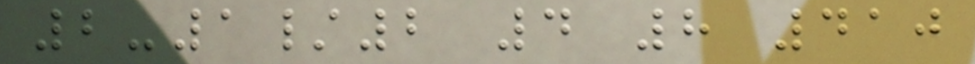2-1/2 4 8 410
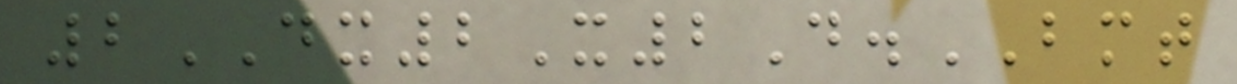2DX2X2D.BMT
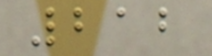212
